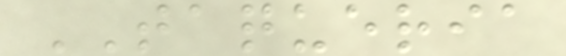TAQUERIA
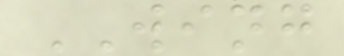WING
